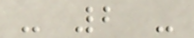- 2 -
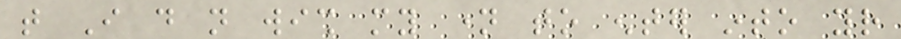that I do not wish my name to enter into your
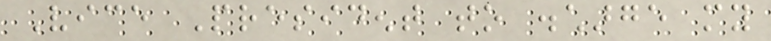Vice President to discharge my
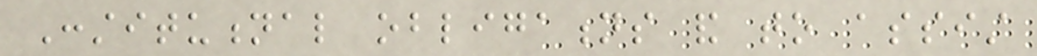Constitutional obligations and to assist
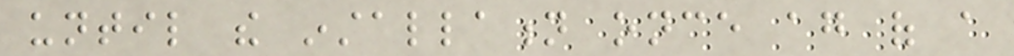until the installation once again of a
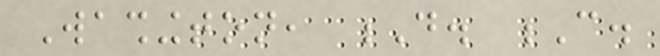Washington, D. C.
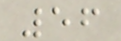56
